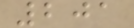201
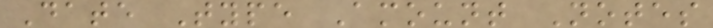Date Type Amount Notes
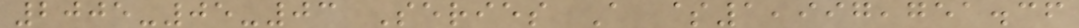2005-05-03 Series A $1,997,751.36
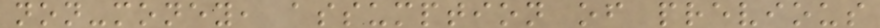non-money, assumption of previous
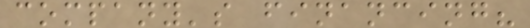company's financing?
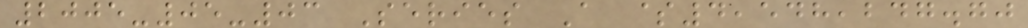2005-05-03 Series A $4,548,247.70
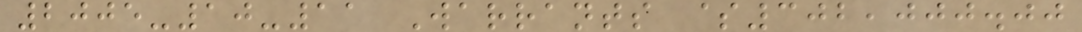2005-10-11 Warrants $302,000.00
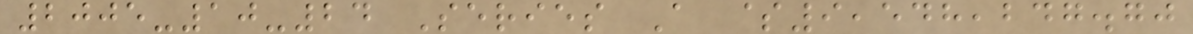2005-10-24 Series A $9,548,247.70
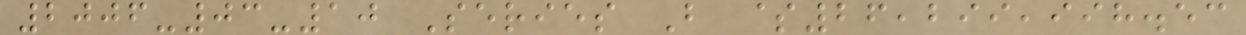2006-03-10 Series B $26,299,998.53
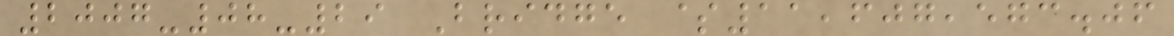2007-08-29 Bridge $11,607,573.06
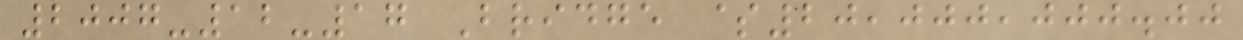2007-12-17 Bridge $20,000,000.00
